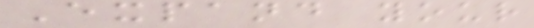Expand your
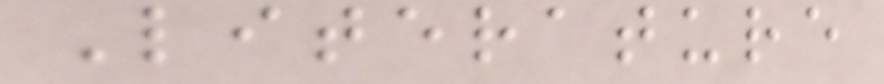Literature
